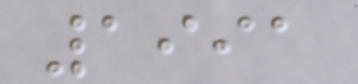1991
